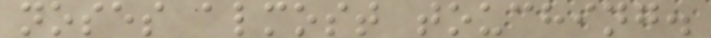noses almost touching.
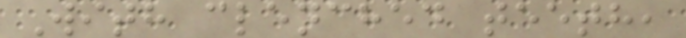With clenched teeth,
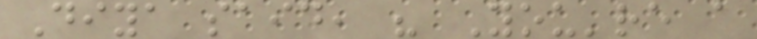Diya said, " You're a
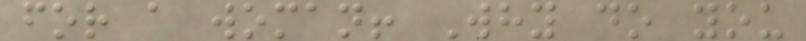for a woman! Why do you
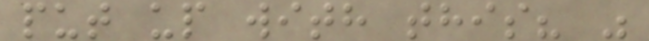put up with this? "
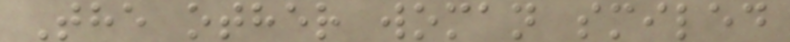The other woman smiled
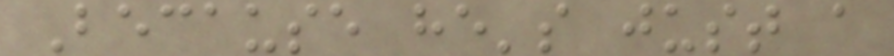Because he's just a
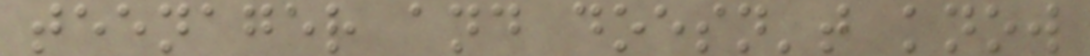teenager and doesn't know
